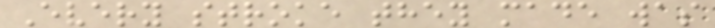Every stroke they made was
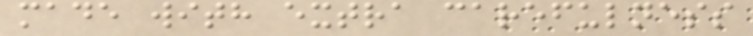made with extra carefulness
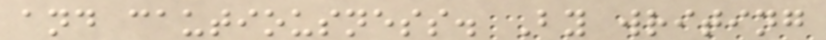and cautiousness. By writing
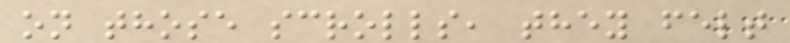on those scrolls, they felt
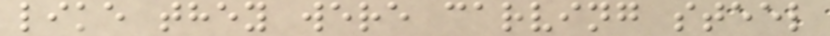like they were carving steel
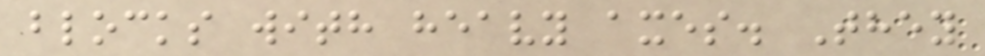blocks with heavy axes. They
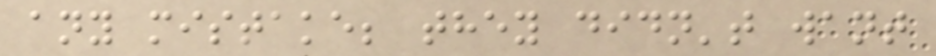any mistake; they didn't want
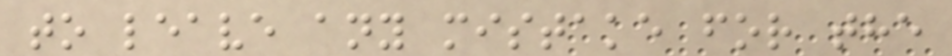to leave any mistake for the
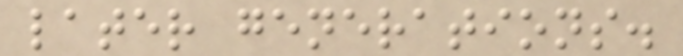later generations.
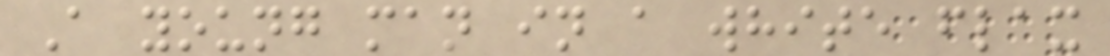A young man in a white flax
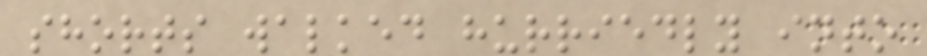shorts walked hurriedly into
